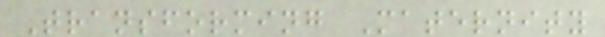Transforming Maternity
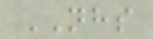NHS
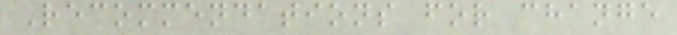Recommendations for change
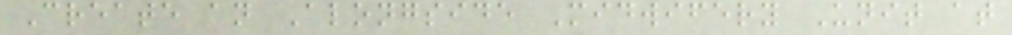Create an Alongside Midwifery Unit at
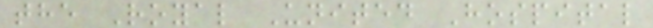the Royal United Hospital
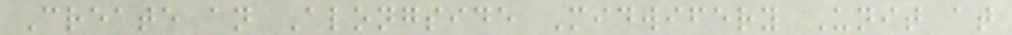Create an Alongside Midwifery Unit at
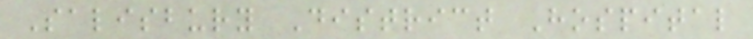Salisbury District Hospital
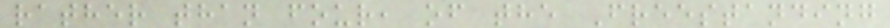rather than four, of the Freestanding
